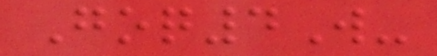Goq4W-
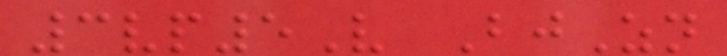3vp5V BjZn
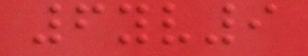6yv9
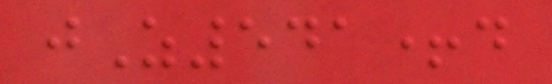jZ541+d
